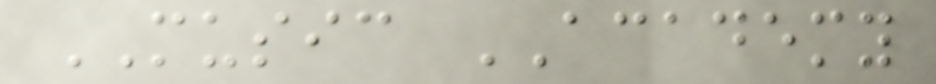MUSIC ACADEMY
